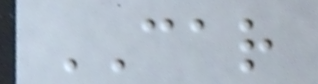CAR
